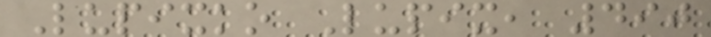Lupixko Lupix, 490
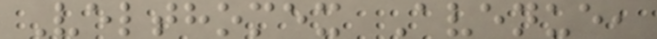Velthomex Avenue,
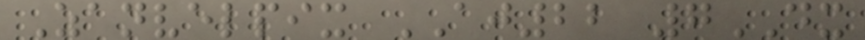Zanvelpix AJ22 7DX
